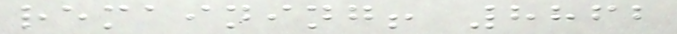remaining! 8862
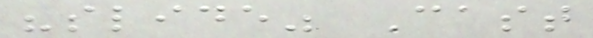"slide" Cast
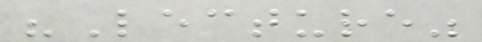"Lecture"
